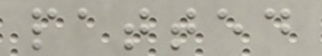patted
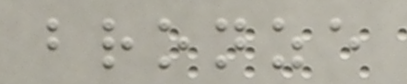bronze
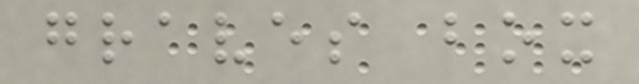graves box
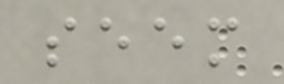seem
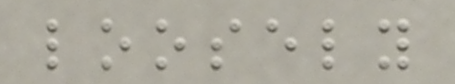loosely
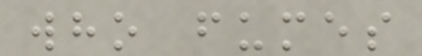who fumes
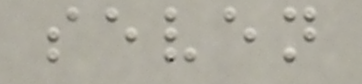seven
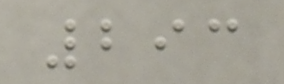293
